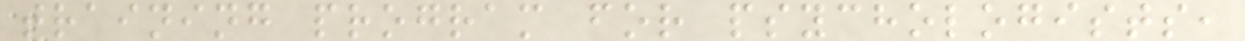training program for psychologists,
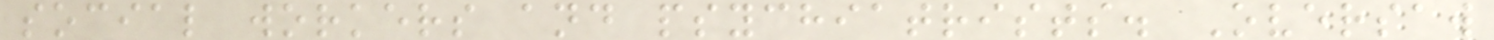social workers and psychiatrists. Oversaw
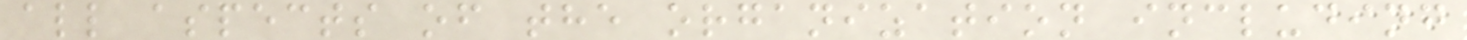all aspects of the organization including
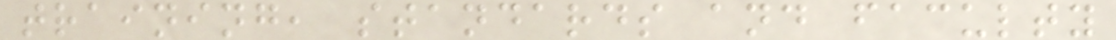training, standards and faculty
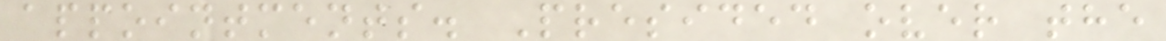appointments. Presided over the
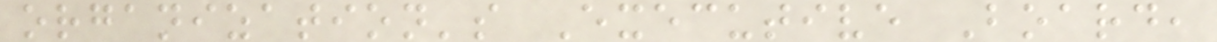organization's Executive Board,
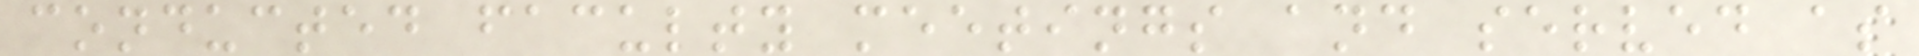conducted faculty meetings and served as
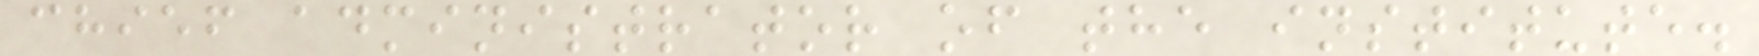chief administrator of the institute.
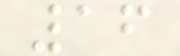16
